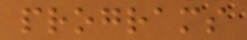programs
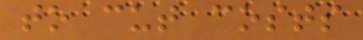to cut costs
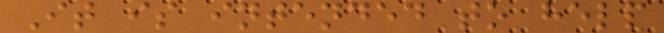It is intended to help
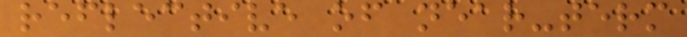reflective of near-term
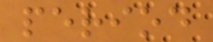period
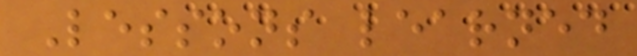Lessons learned
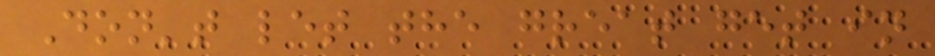Don't let the great get in
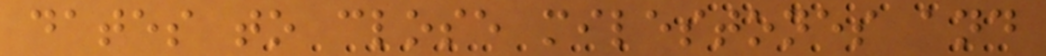dates to close milestones and
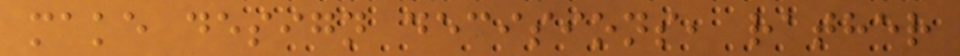make design decisions, rather
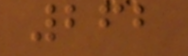262
